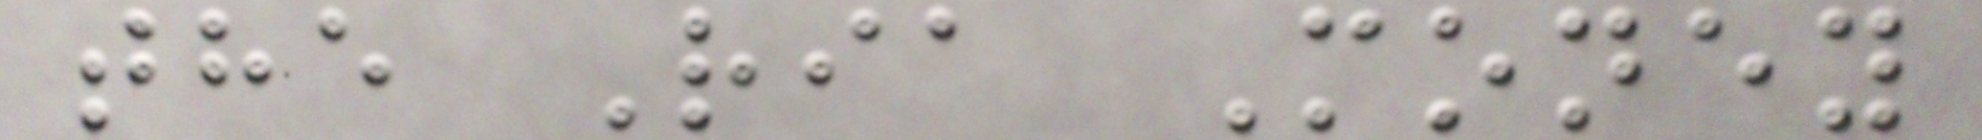the Ria Money
